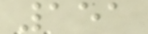151
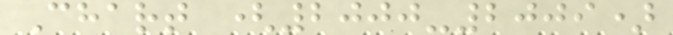Chart (2000-2009)
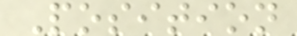Position
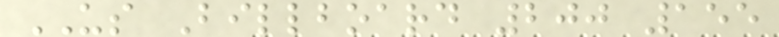US Billboard 200 155
